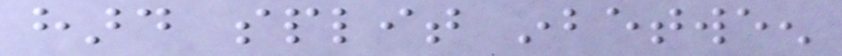hard split inbetween
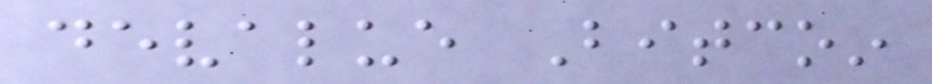devalue Bitcoin
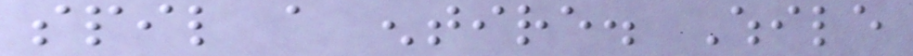spil a entire. While
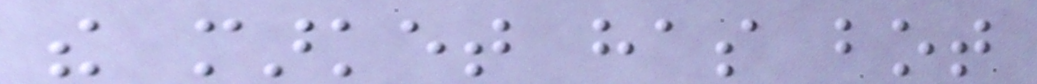the market has bot
